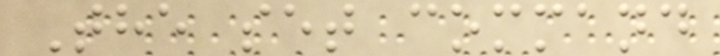The set command
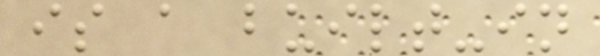is a built-in
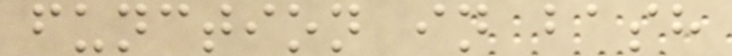function in bash
